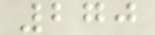270
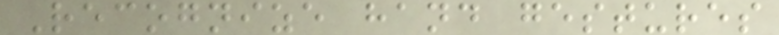Recognize hand gestures
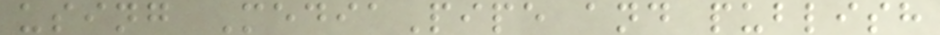using MediaPipe and publish
